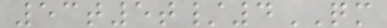53t5t/4QM
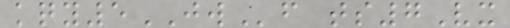kqy5JWf ts7Vx
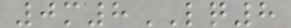0m8LQ8
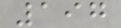197
